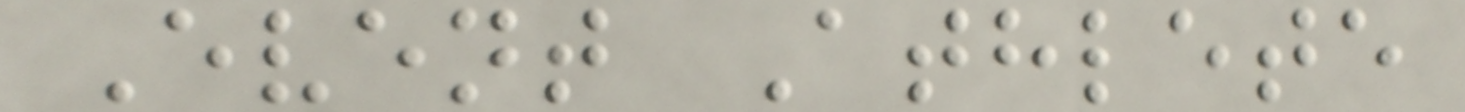Event Athlete
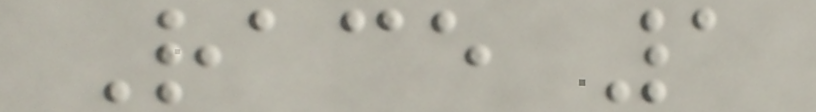Race 1
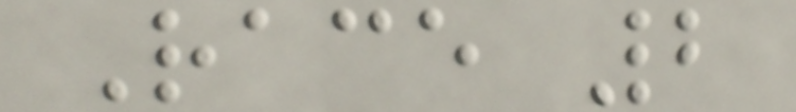Race 2
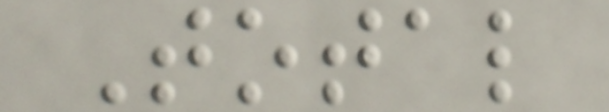Total
